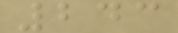243
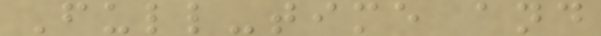Full-time and
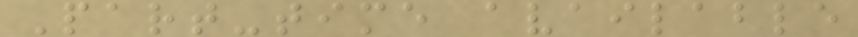Part-time available
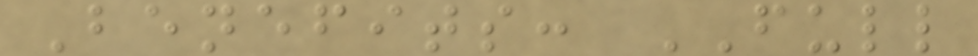Benefits: FULL
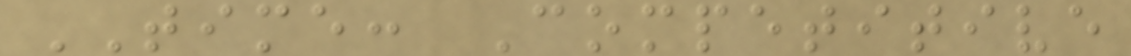TIME: Competitive
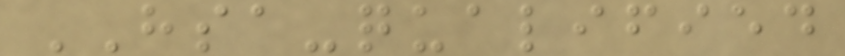HSA-qualified
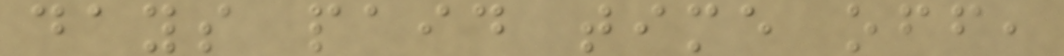days paid time off,
